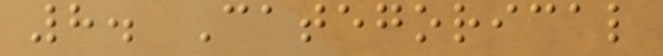8. Categorical
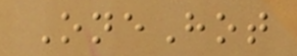OneHot
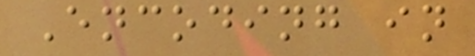Encoding in
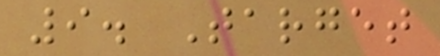9. Target
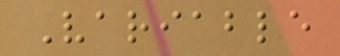Variable
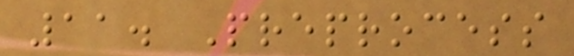11. Preprocess
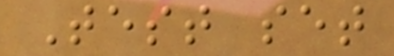Test set
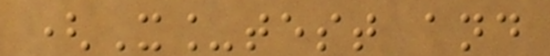(X_test and
